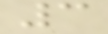3
